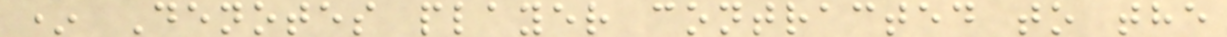* Denotes player contracted to the
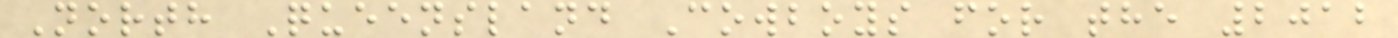North Queensland Cowboys for the 2012
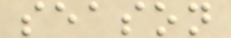season
